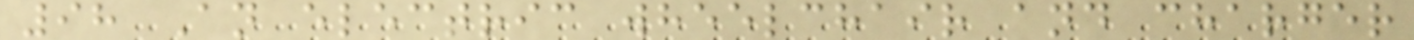98 An electric wheelchair and charger
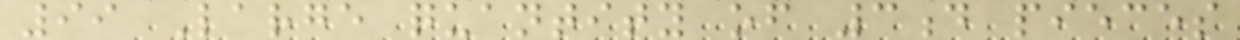99 Large quantity of 3d pieces
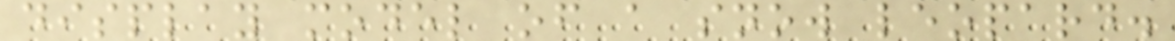display model of a snow leopard.
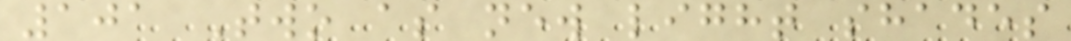101 Two as new light shades
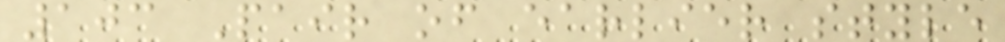103 Pair of earlier style
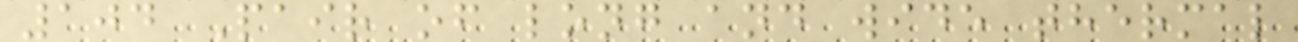104 Pair of long and wide thermal
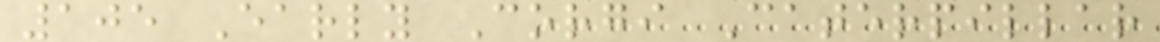105 Early Corgi Caterpillar
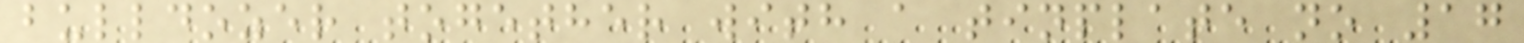bulldozer together with a tinplate no 17
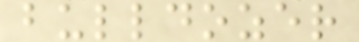bulldozer
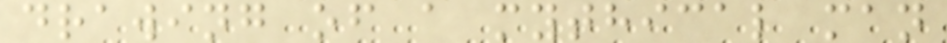drawing of a mythical man
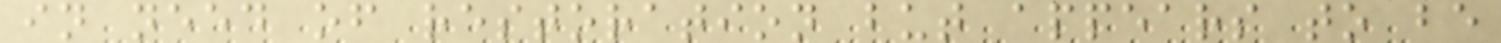in need of restoration but appears to be
